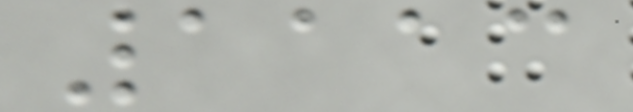1113
